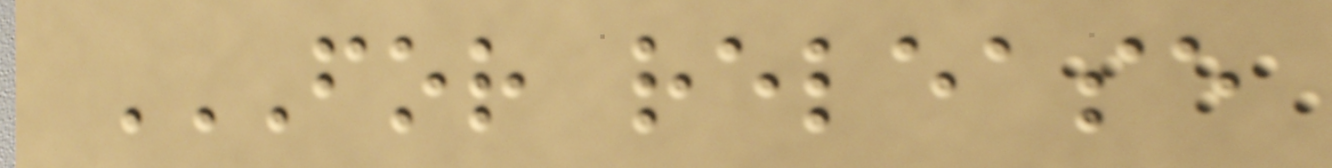FOR RELEASE
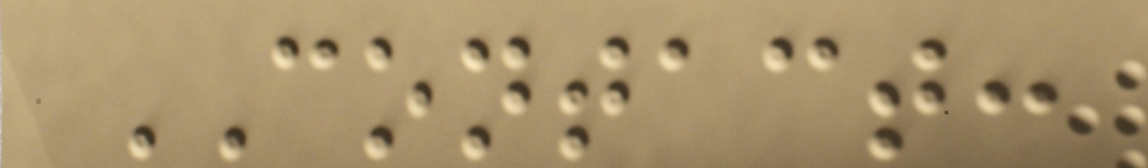CONTACT:
